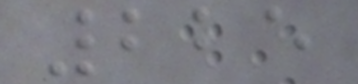225
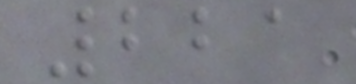221
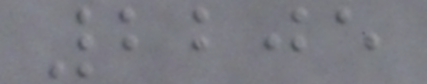2205
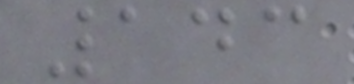143
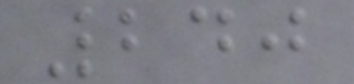240
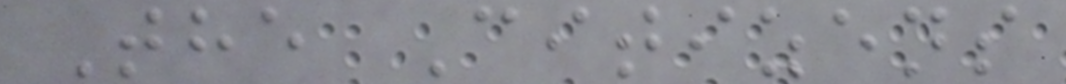The Citizens
